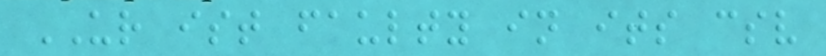UR ist faulty in its csv
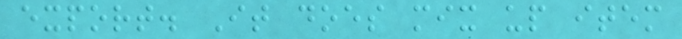export. It does mix up item
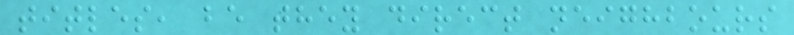titles, be they direct neighbours
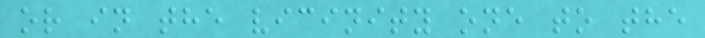or in the vicinity one to the
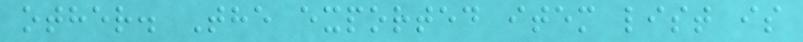other. The exported item list is
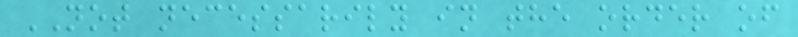NOT necessarily in the order of
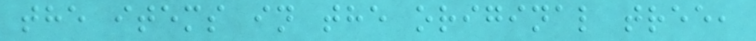the items in the original tree,
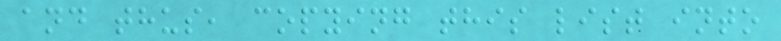and thus, copying this list into
